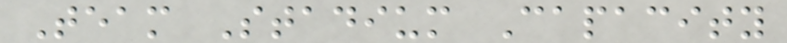Team Stadium Capacity
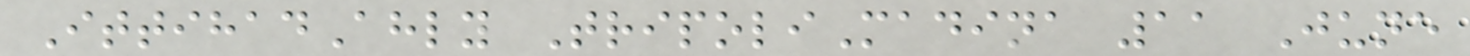IttihadAhly TripoliMadina 11 June
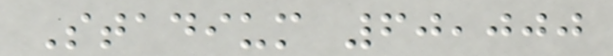Stadium 60,000
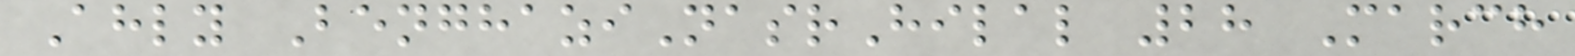Ahly BenghaziNasrHilal 28 March
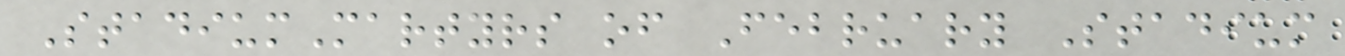StadiumMartyrs of February Stadium
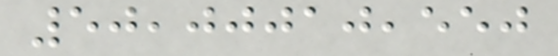50,00010,550
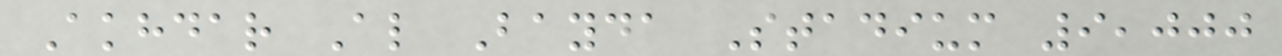Akhdar Al Bayda Stadium 9,000
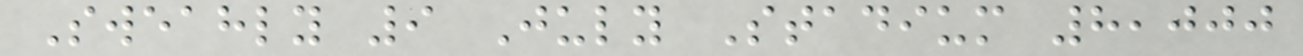Sweahly 9 July Stadium 8,000
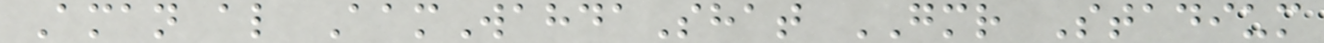Aman al AamWahdaShat GMR Stadium
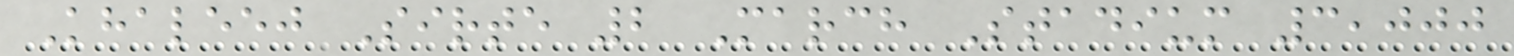Khaleej Sirte 2 March Stadium 3,000
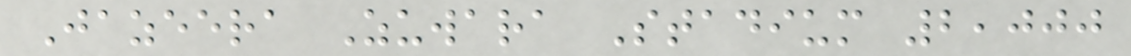Jazeera Zuwara Stadium 2,000
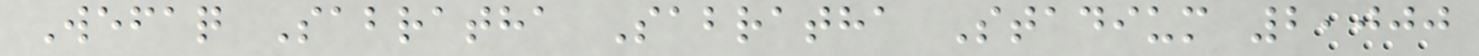Wefaq Sabratha Sabratha Stadium 2,000
